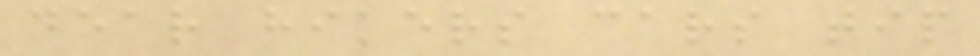dear hikers cars tip
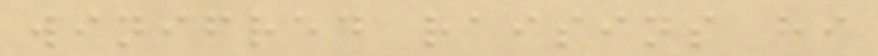winifred raisins hi
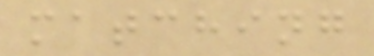matching
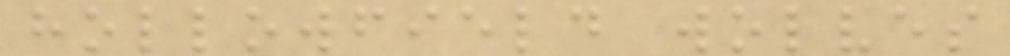hollowfield wolves
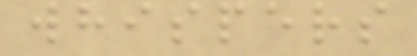whispers
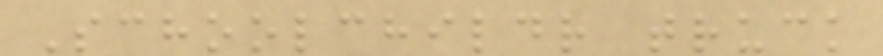Schoolchildr truck
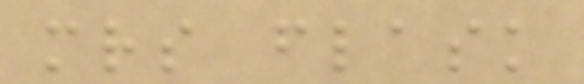mrs flask
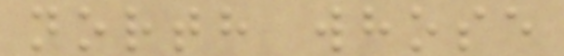north whose
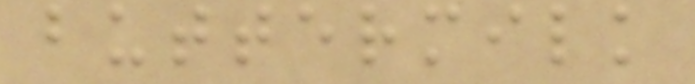buttermilk
